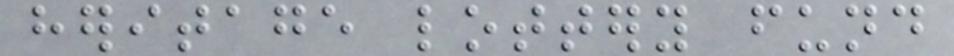heritage lottery fund
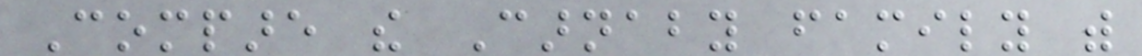Compare the Carnaby family with
